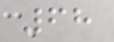68
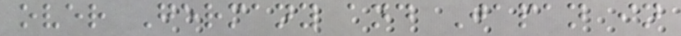over Germany and Japan in
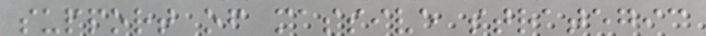support of massive strategic
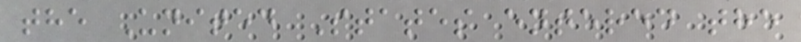the United States entered the
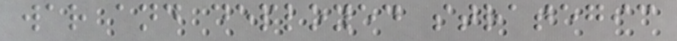war and deployed strategic
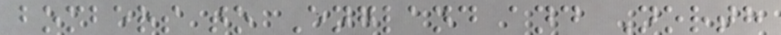bombers to England and North
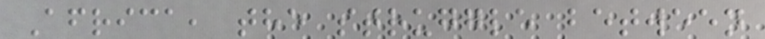Africa, the struggle between
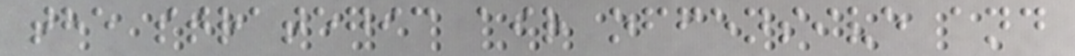the strategic air offensive and
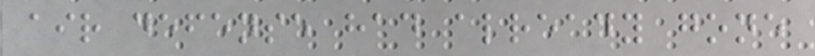air defense had already gone
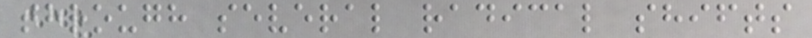through several radical shifts
